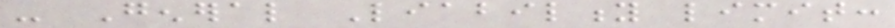- General Liability limit:
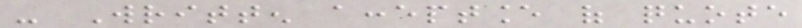- Written acceptance of quote
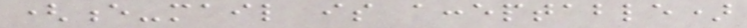(e-mail is acceptable)
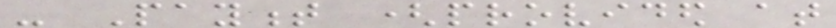- Payment (provided at
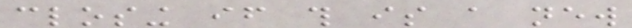closing if this is a new
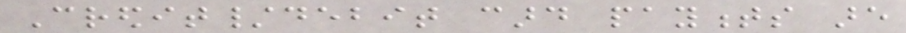Credit/debit card payments are
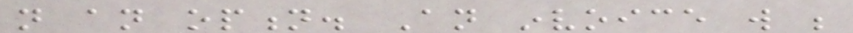not an option. An invoice will be
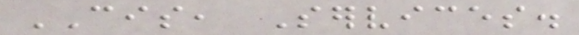CIS, Services.
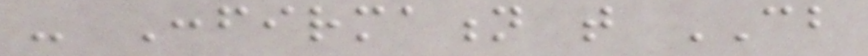- Confirmation that CB
